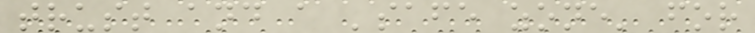trust and a 'safe zone' for
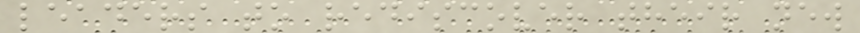leaders to rediscover their new
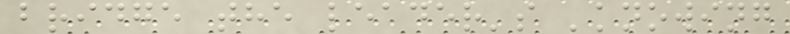bridge the leader's 'knowing
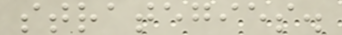strategies.
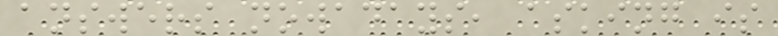answers nowadays, asking is
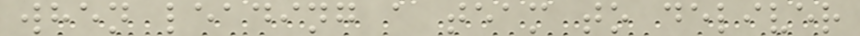when leading a team to deliver
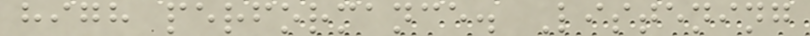high performance. Listening
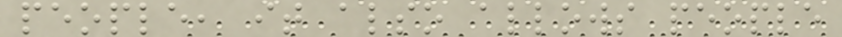people, it also allows people
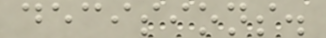decisions.
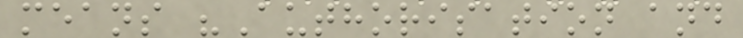means "Authorisation and
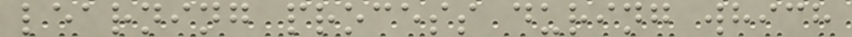learning process during which
